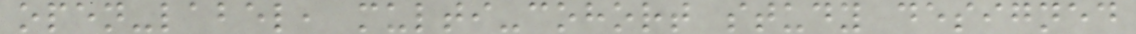open-label, multi-cohort study designed
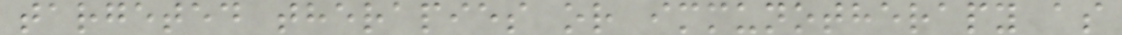targeted therapies or immunotherapy as
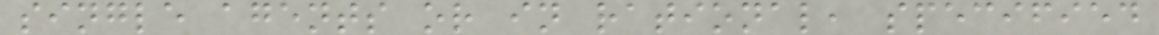single agents or in rational, specified
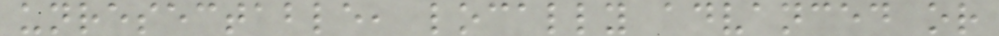unresectable, locally advanced or
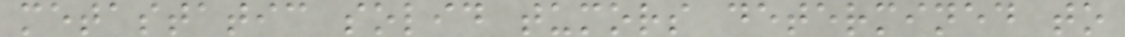metastatic solid tumors determined to
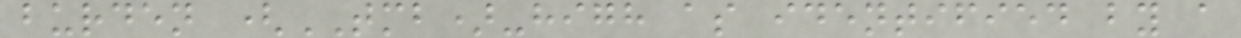burden (TMB)-high as identified by a
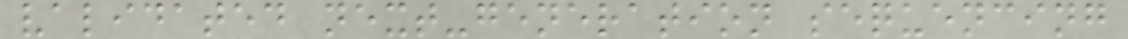validated next-generation sequencing
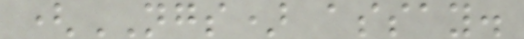(NGS) assay.
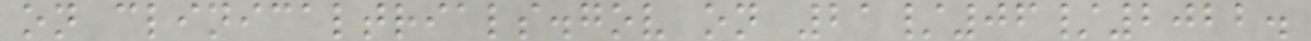on clinicaltrials.gov on 21/06/2022.
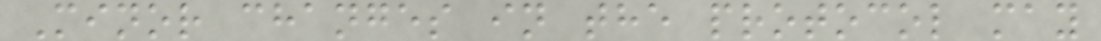Minor changes in the protocol may
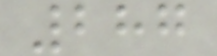287
